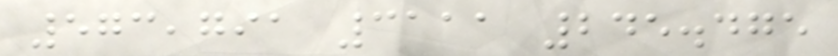573,791 3111 245.475
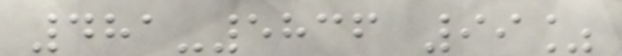481-5836 99%
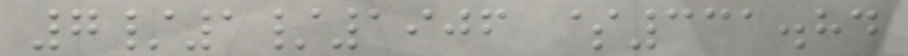7/1/1906 $331.84
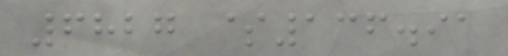6827 $136.91
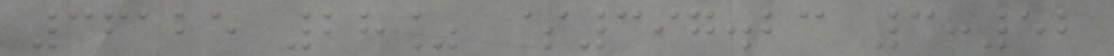36125 28% $397.23 3:52
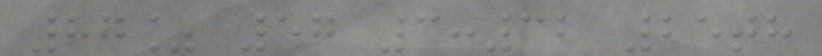87% 57 3:32 25th
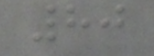80
